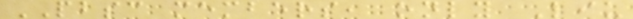PBSC members, only Liu
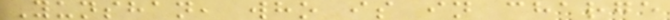Yunshan, who is in charge
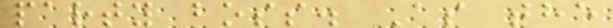party boss. As the
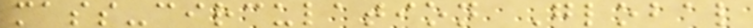mass-circulation Global
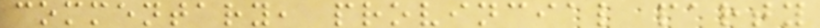commentary, provincial party
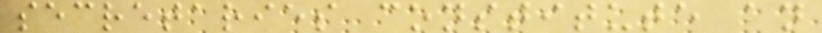secretaries constitute an
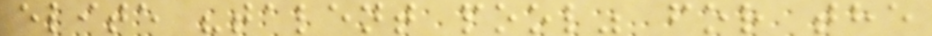elite "talent pool" for the
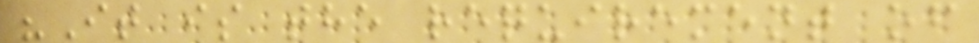"It is the requirement of
